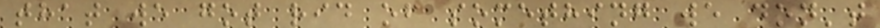that we got rid of something we don't
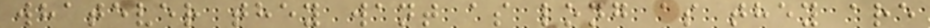whatever they want as long as they are
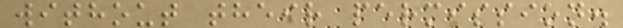without their permission.
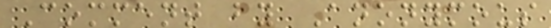Comment by Anonymous
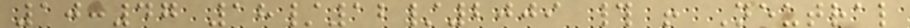10:47 18/12/2009 # ! Neutral
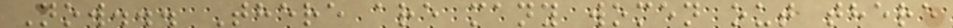Now... There are many women out there
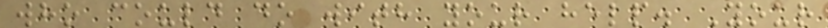who could do with your help. Your
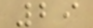29
